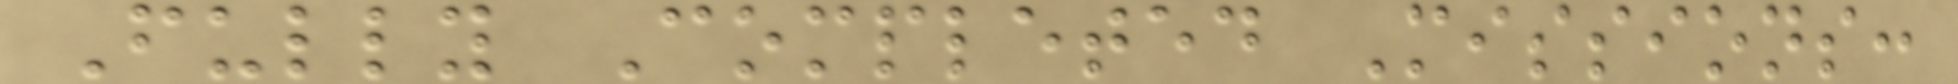Fully Completed Missions:
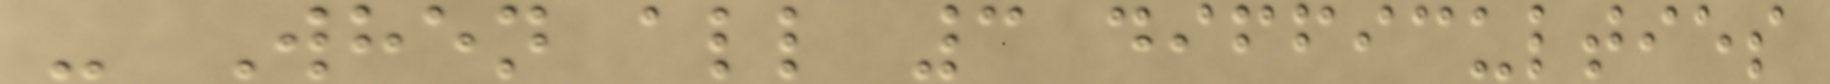- When all 3 difficulties
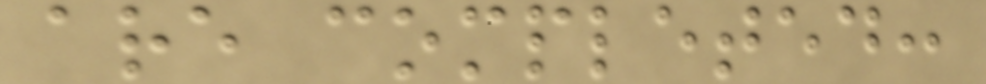are completed:
